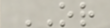OR
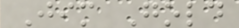Jim Gold
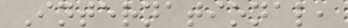International,
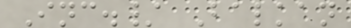Inc./ Balkan
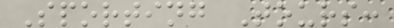Sporting Tours:
